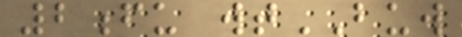2fu wtBUW
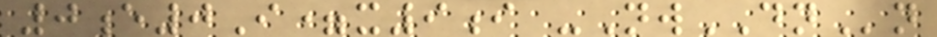0e0I=x9i -NwDNn
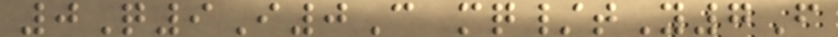0Q9I0C mq/tY7F
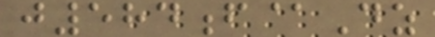j584f@Dz
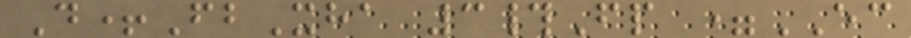D+FbXha 3#Fp =EC
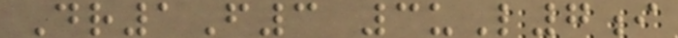Dr1F3 3uL7i
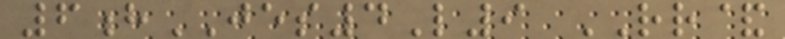6hJES4L9 RR&
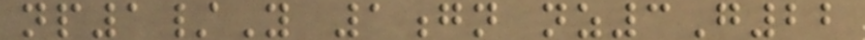np1/Y 1gn nz3G22
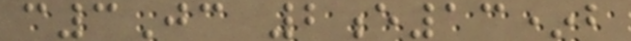c3Jc 2e13*b
